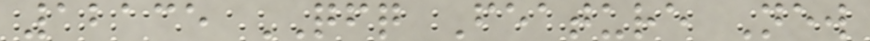12135 QFQ Feature New
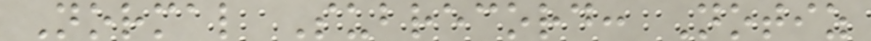Normal Subrecord: Notiz
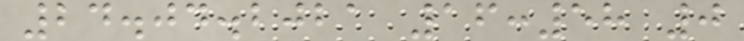24.04.2021 16:58 0
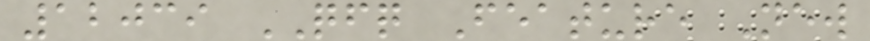12039 QFQ Feature New
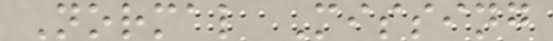Normal Missing
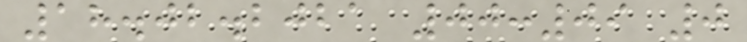18.02.2021 00:09 0
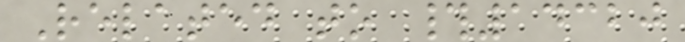Related to #14320
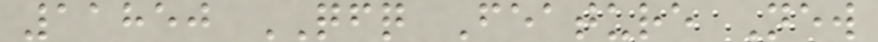11850 QFQ Feature New
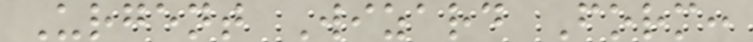Urgent Wizard Form:
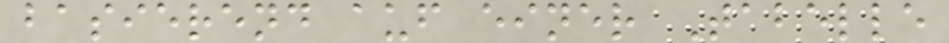basierend auf einer Tabelle
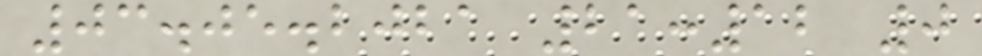03.05.2021 21:12 0
